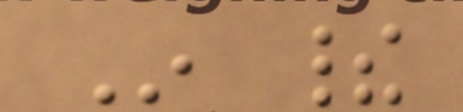In their
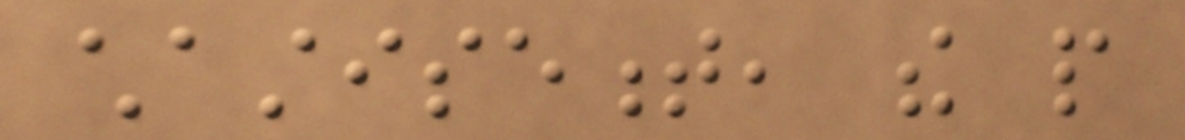chastisement, the people
